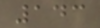143
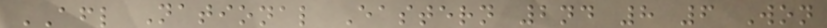AFL National Eastern 2nd 8 6 Won
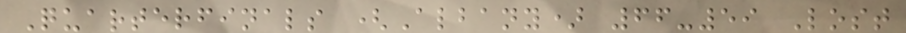Quarterfinals (Albany) 66-59 Lost
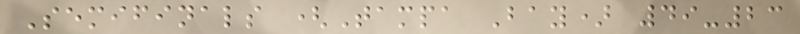Semifinals (Tampa Bay) 49-23
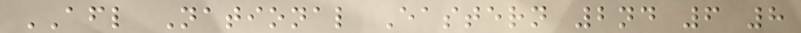AFL National Eastern 2nd 6 8
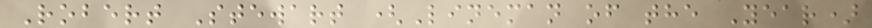Robert Stewart (Lineman of the Year)
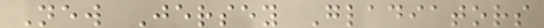New Jersey Gladiators
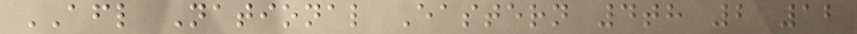AFL National Eastern 4th 2 12
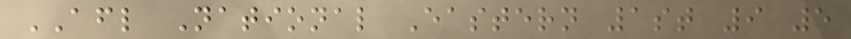AFL National Eastern 1st 9 5
